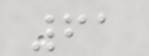61
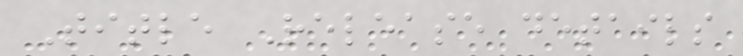Title Release details
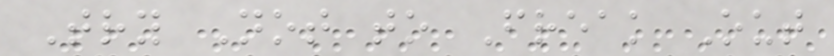Try Not to Freak Out
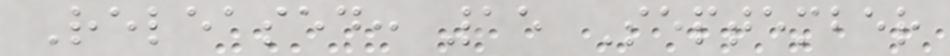Released: 15 September
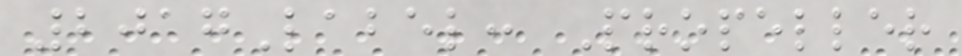2017Label: Propeller
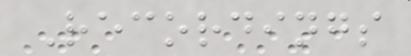Recordings
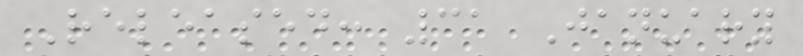Released: 31 January
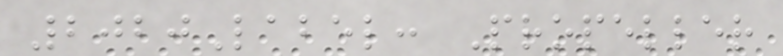2020Label: Propeller
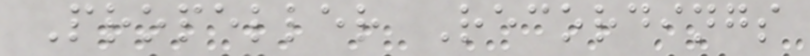Propeller Recordings
